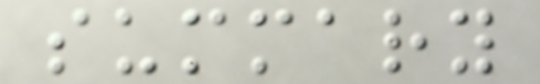summary
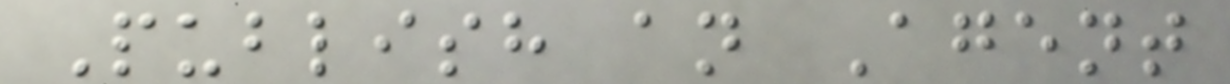Publish an Agent
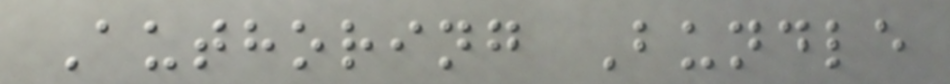Authoring Bundle
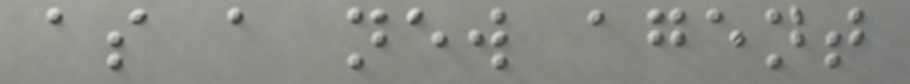as a new agent
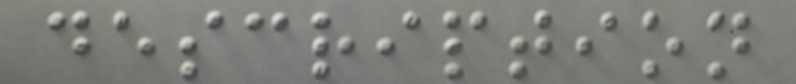description
